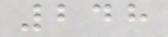248
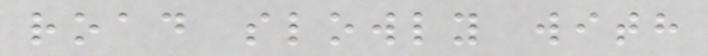road slowly with
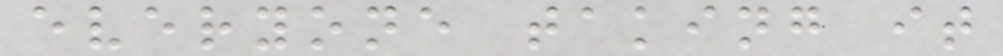everyone taking it
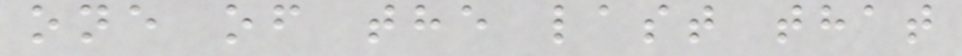one of the last that
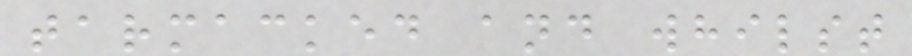tarmacked and whilst
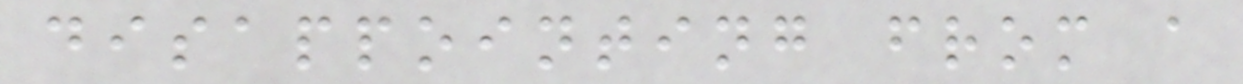disappointing from a
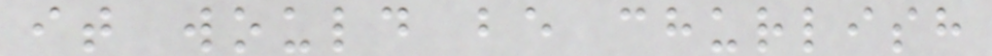it would be churlish
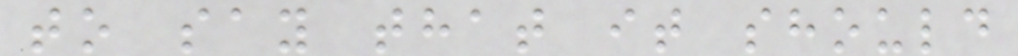to say that it should
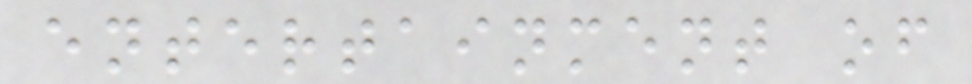entertainment of
